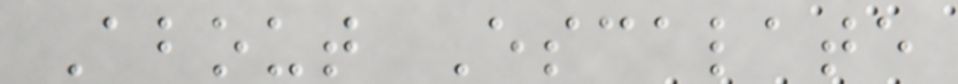About Escalate
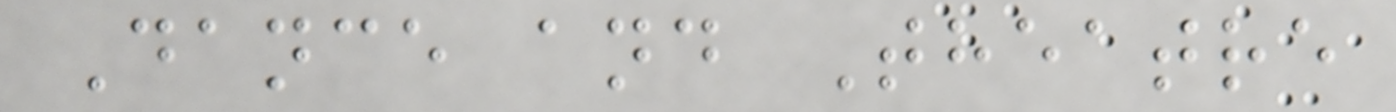Dance and Theatre
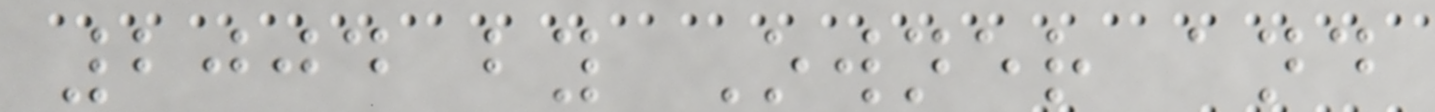2004 by Owner and
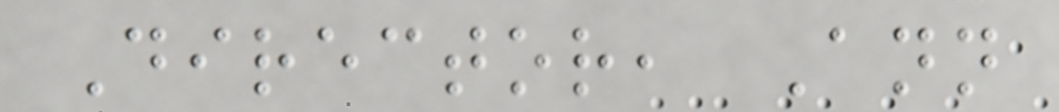Director, Ann
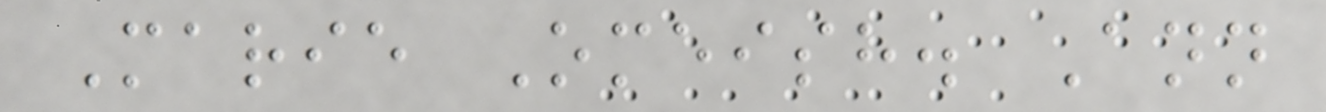Marie Omeish. Ann
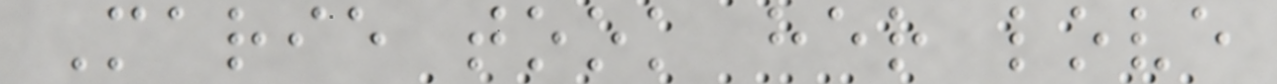Marie took her love
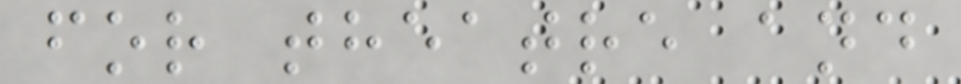for theatre and
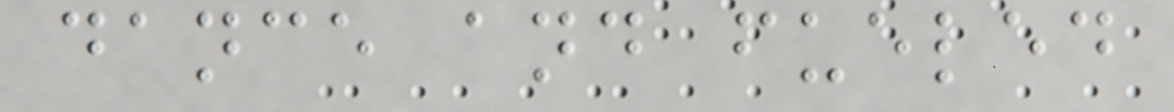dance and fueled
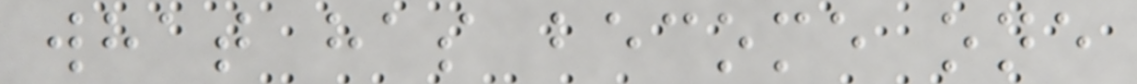what has become one
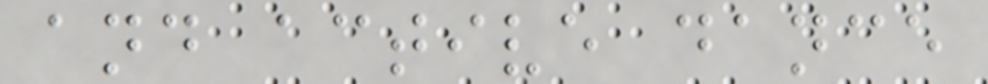and active dance
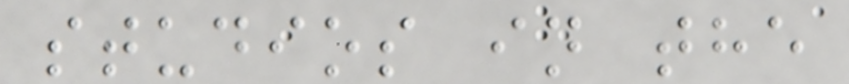studios in the
